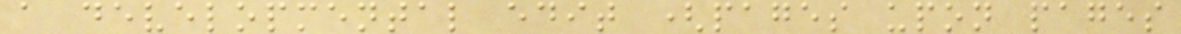a developmental edit (pages upon pages
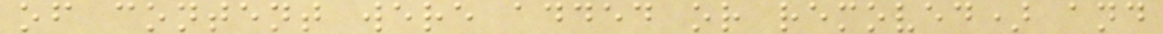of content were added or removed) and
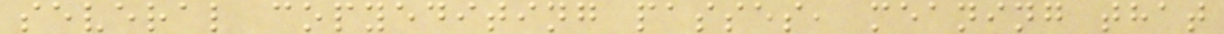several copyediting passes, meaning that
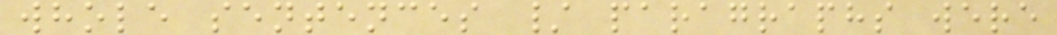whole sentences / paragraphs were
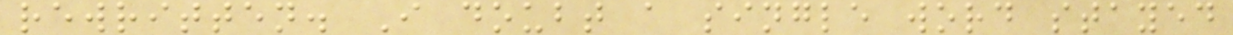rewritten. I doubt a single word stayed
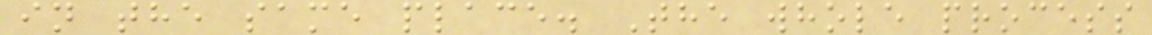in the same place. The whole process
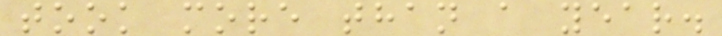took more than a year.
